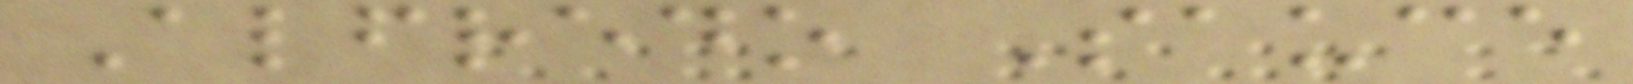Alfredo Sauce
